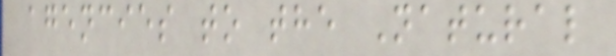agencies to the Natural
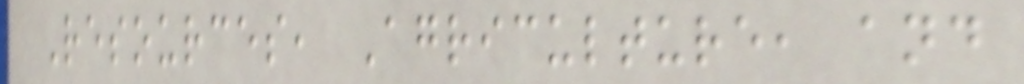Resources, Agriculture, and
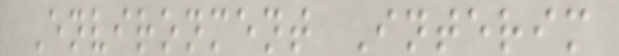Environment Interim
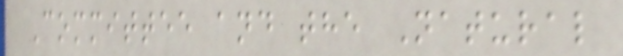Committee and the Natural
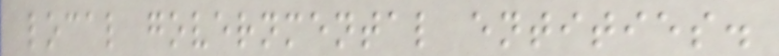local governmental entities.
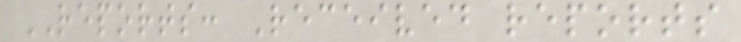REPORTS: Received reports
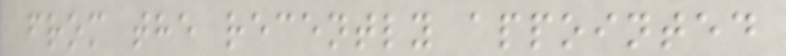from the recently appointed
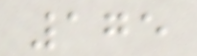175
